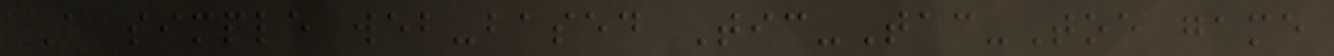A simple web-based Tic-Tac-Toe game
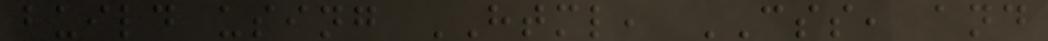build using HTML, CSS, and
